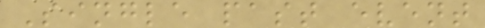Single past event
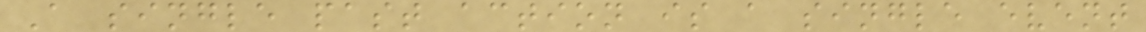A single past action is a single event
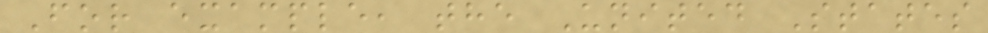For example, the United States
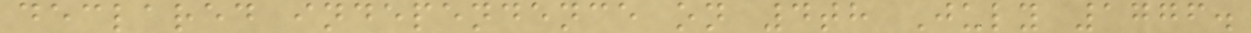declared independence on 4th July 1776.
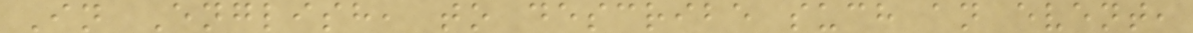In English, to describe such an event,
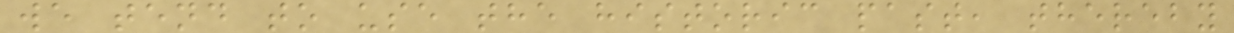we tend to use the historic past, thereby
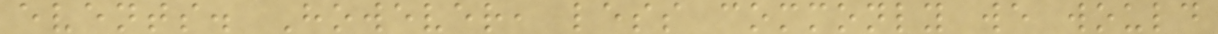events. However, less commonly we would
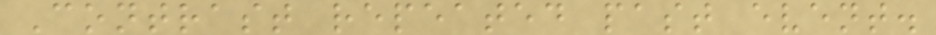Contrast repeated past event.
